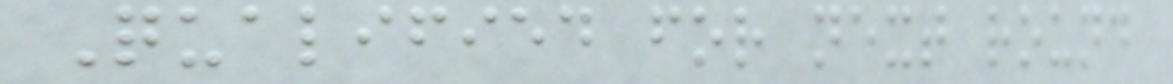Qualified for next round
